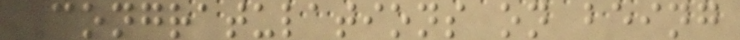Congratulations on being
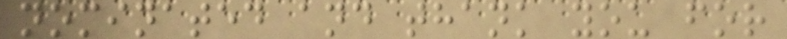nominated and thank you for
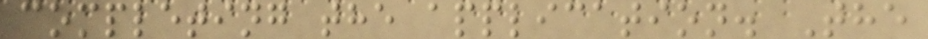completing the application. The
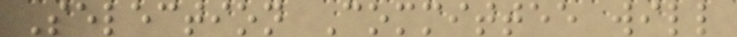Selection Committee will
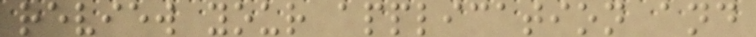review your application and
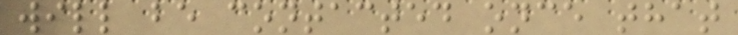will be contacted once that
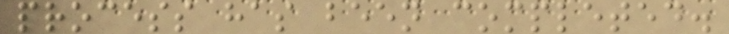process has been completed.
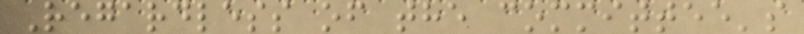Regardless of the committee's
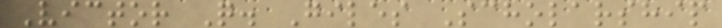Victor Q. Giles Scholarship
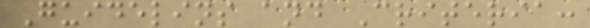Guidelins and Criteria:
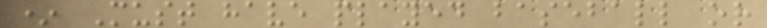* Must have played baseball or
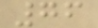76
